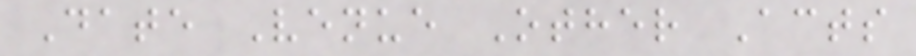Date Venue Other Acts
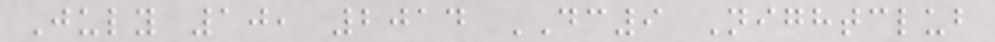July 10, 2014 DC9 Nightclub
